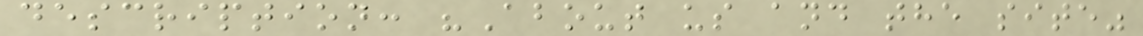description: "About us and the site"
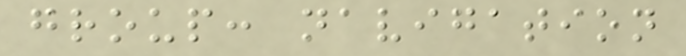group: navigation
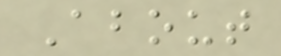About
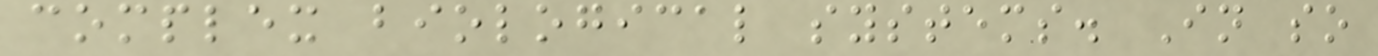complex biological systems. In so
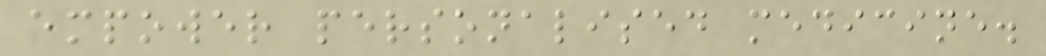empower personalised medicine.
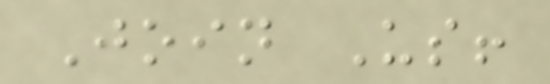Join Us!
